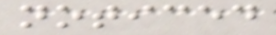noticed
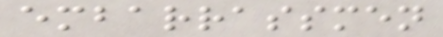embarrassmen
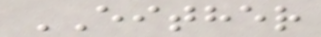EITHER
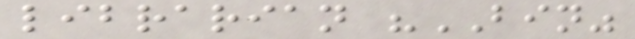librarian "BIN"
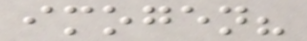imogen?
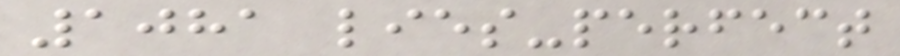1081 lies-perfect
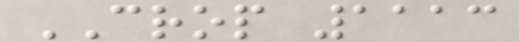CROP 1113
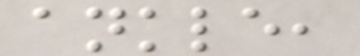ankle,
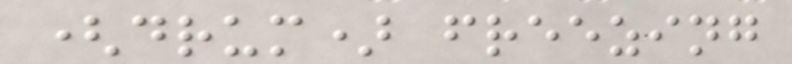(drum) freezing
